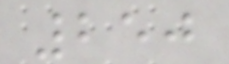250
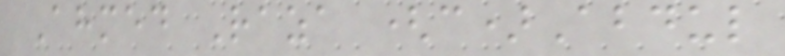Ahmed Raza (c)Abdul
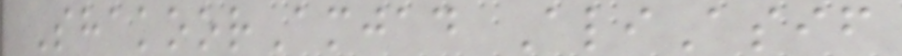ShakoorAmjad AliAsif
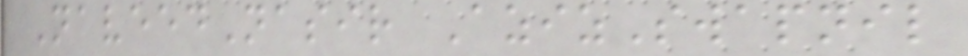NaveedNasir AzizSwapnil
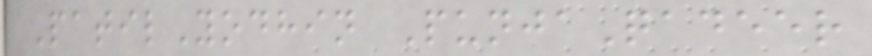PatilYodhin PunjaQadeer
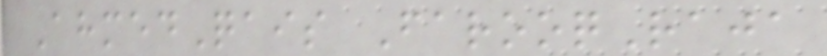AhmedQais FarooqRaja
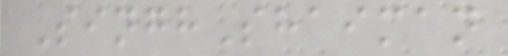SinghShaiman
